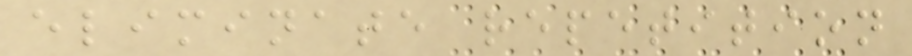eliminate repetition
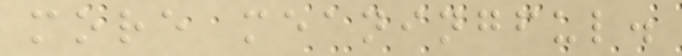more meaningful.
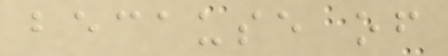because of
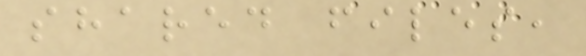shared files,
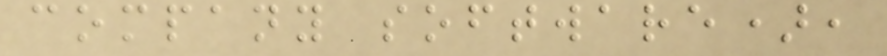company software),
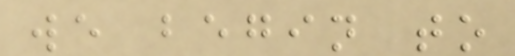we begin to
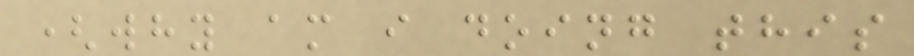(why am i doing this
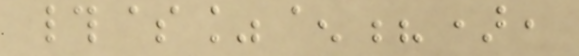#$%^?),
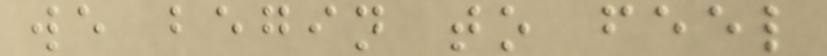we begin to feel
